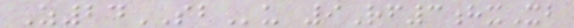Z24SBu 9Rf3hxXb
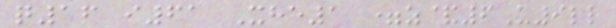q16 i61 Xhe1 =z&6U9ll
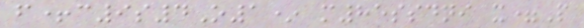f+c9s4O1* m85ssdni x=P
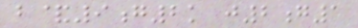b&9g2k j2g1
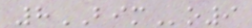8BIMo9
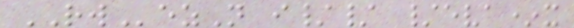RWezN i// /eva*x
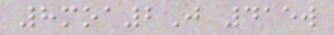8moa2J 415w
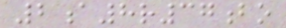2a8r37bo
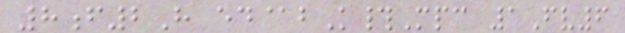8f2H ed@bK#Mpc 1Fv6
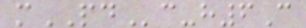mPDc-h6C
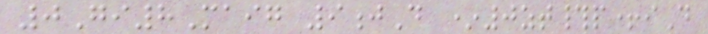0Gi8Maig 9jD *0zt#p+iD
